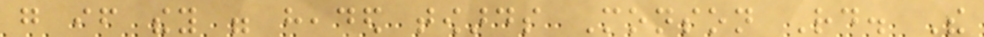go if they were headed towards Monson Rd. The
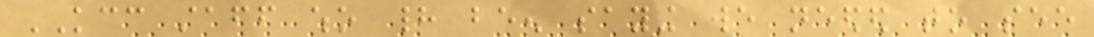KCC staff who had been saying we needed to see
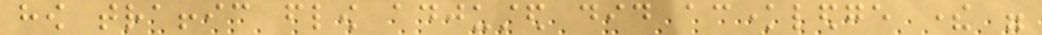how traffic flow adjusted did acknowledge there were
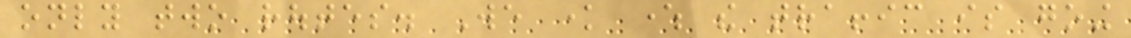only two routes. We know where the traffic is going
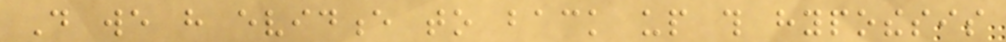Do we have evidence to back up this hypothesis
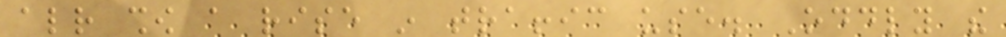already show a rise in traffic use. Oddly the
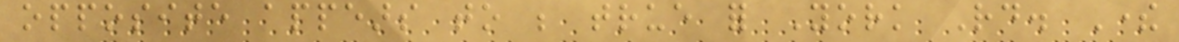opposite appears to be true for York Rd. There
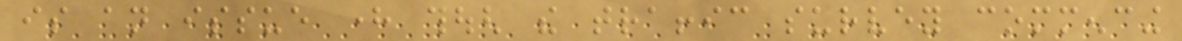is an issue here though the traffic survey commencing
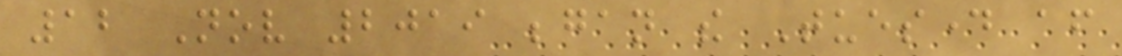12 Nov 2019 began the Tuesday after
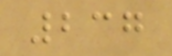237
